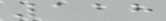118
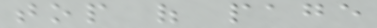top of page
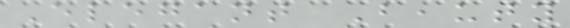Elegant Beauty
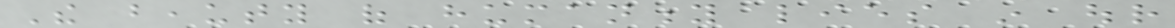The beauty of humanity lies in our
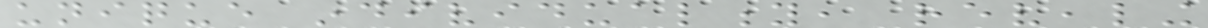unique individuality, revealing
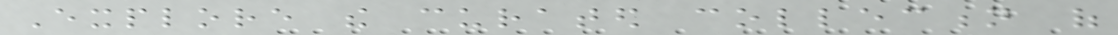Explore the curated collection of
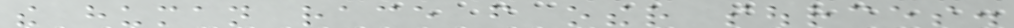the human race from other sources.
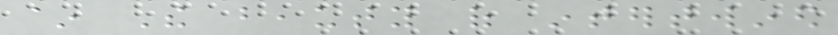~ The beauty of intertwined
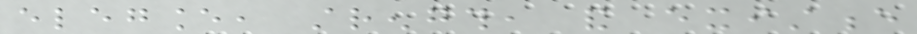elegance, strength, and existence
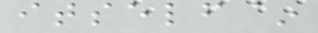itself~
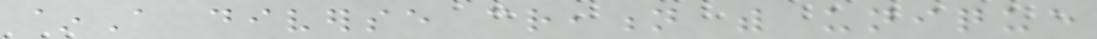~A diverse creation with unique
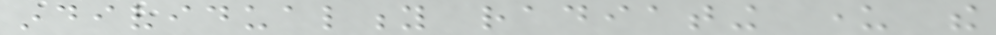individuality radiating under the
